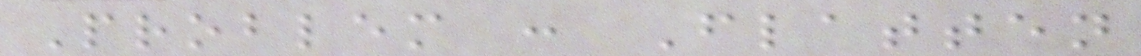Problem : Flatten
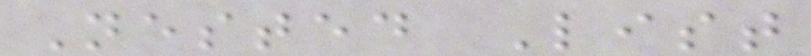Nested List
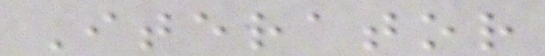Iterator
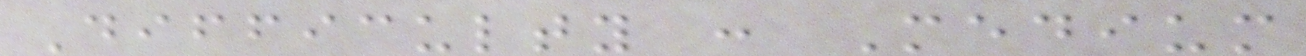Difficulty : Medium
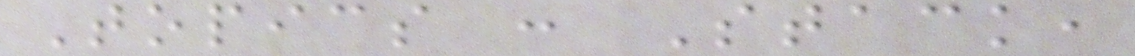Topics : Stack,
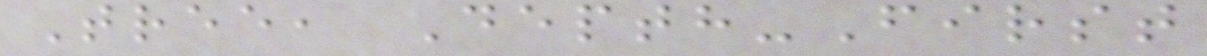Tree, Depth-First
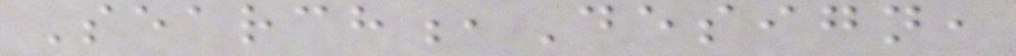Search,Design,
